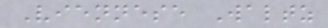Viennese Waltz
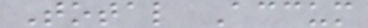Total Accum
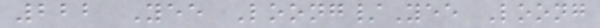222 Yee Loong/Yee Loong
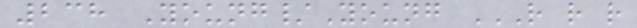238 Young/Young R R R
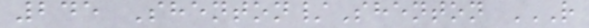245 Shenton/Shenton R
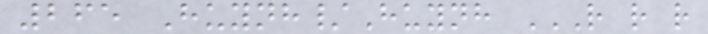265 Huynh/Huynh R R R
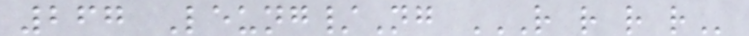267 Leung/Ng R R R R
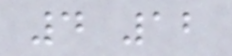4 12
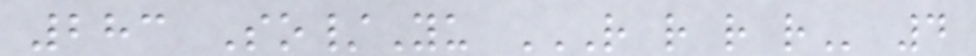283 So/Yu R R R R 4
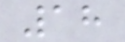18
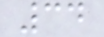34
